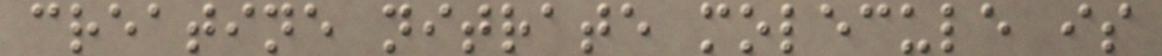creatine nitrate molecule is
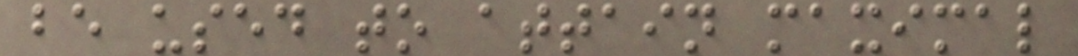be used to attain maximal
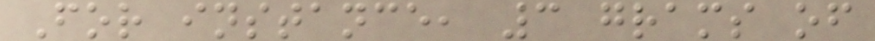For instance, 3 grams of
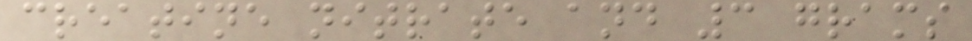creatine nitrate and 3 grams
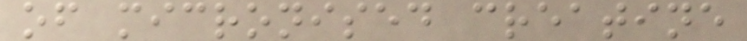of micronised creatine
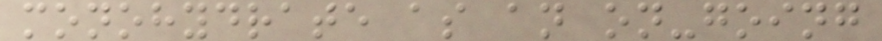monohydrate as an on-going
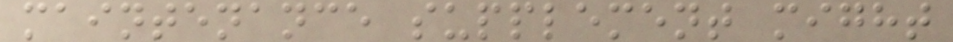maintenance supplement might
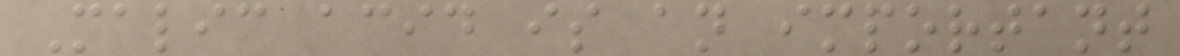Malic acid is an important
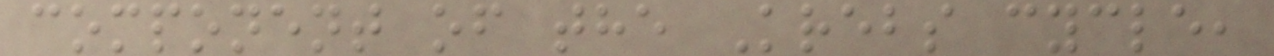component of the Krebs cycle,
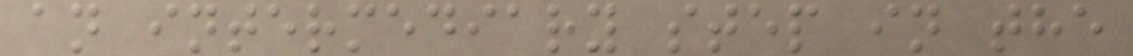an intermediary step in the
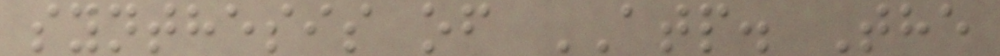synthesis of ATP. The
